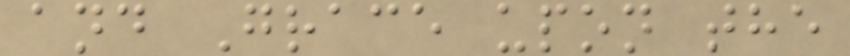and Grace upon the
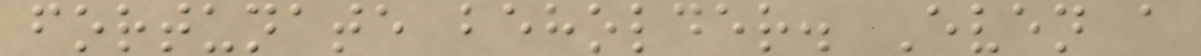fortunate beholder. Even a
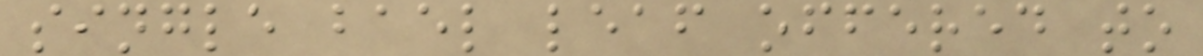single bael leaf offered to
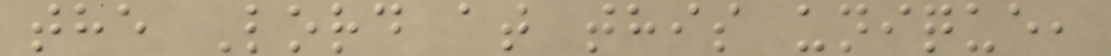the Lord at this unique,
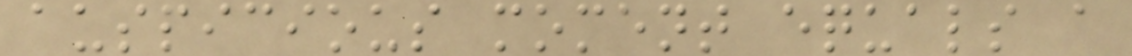auspicious moment equals a
